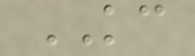KC
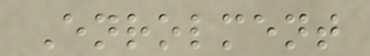Enrolment
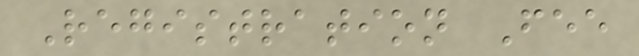Registration Fee
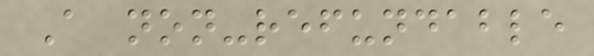A non-refundable
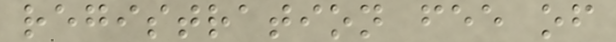registration fee of
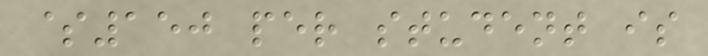$150 per student is
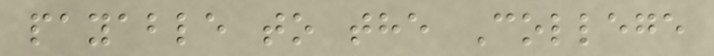payable to the College
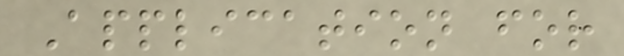Application for
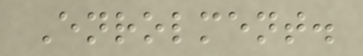Enrolment.
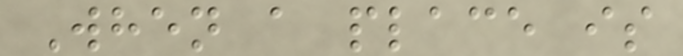When a place is
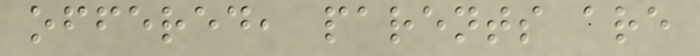offered, parents are
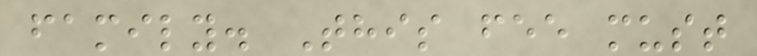family. This fee must
